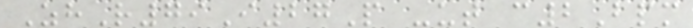ZhR79I27P -ut c2Bpm
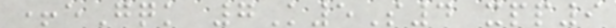+eGqk 7K5S4 xpp9
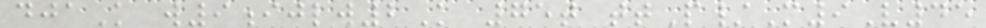djaK w9ijlw2K 75t ttP/M9V45
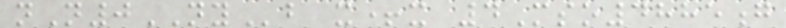nN0NYb x+x 4Mso4885g
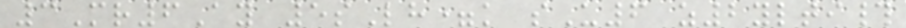3Mr6Ay 5sLh=k sU6 z2ylti#
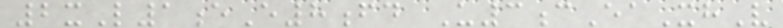2xL1eE8fd U3cEaXhV
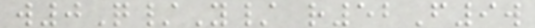w0Q/Y/ r52F9w
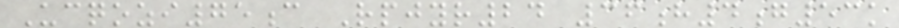Ucqozi75c Rpjyr24 36h4g53k
